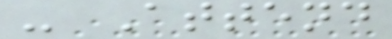- Attend
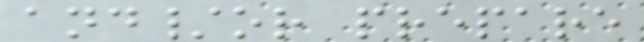and/or prepare
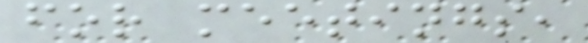for meetings,
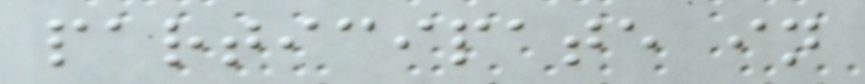participate in
